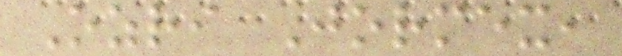Ozri Jormex,
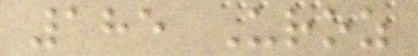185 Uroz
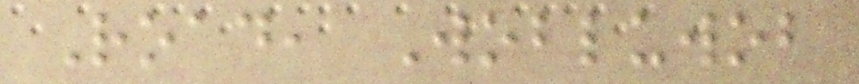Road, Wobluwob
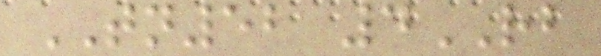TN52 4RB
